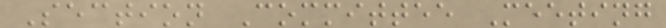Section Committee Meeting
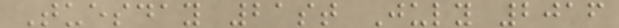Tuesday 21st July 2016
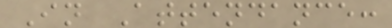In Attendance:
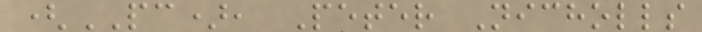(PC), Peter Nicholls
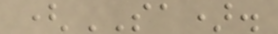(SA).
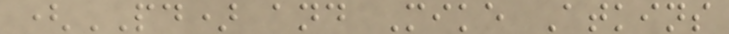(PD) and Mike Atkins
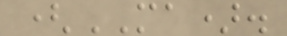(MA).
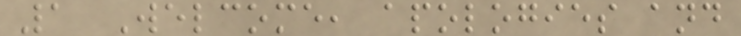1 Welcome, apologies and
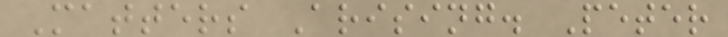Matters Arising. Peter
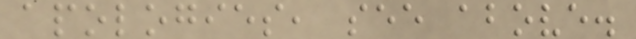apologies, see above.
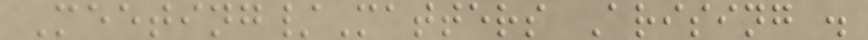Meeting/Matters Arising .
